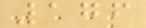176
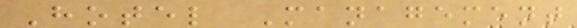Hotel Management
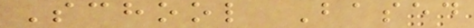School Based
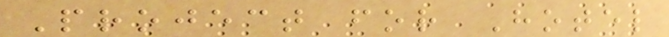Project for Hotel
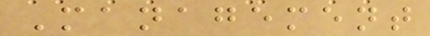Management
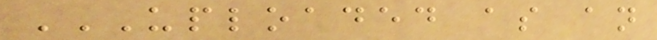UPLOADED AS AN
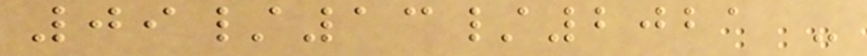09/13/2021 -
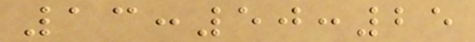13:50:25
